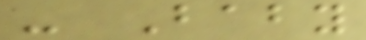- Baby
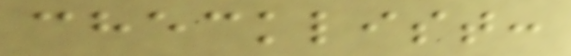checklist:
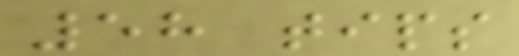58 tips
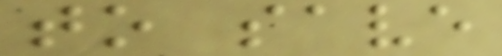to save
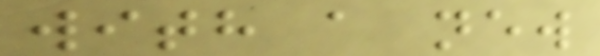with a new
